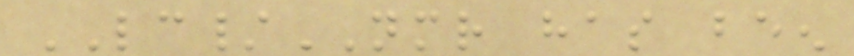LC/NMR has been
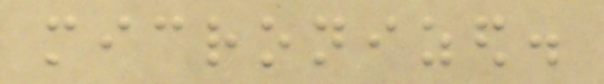micronized.
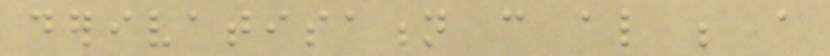derivatisation can also be a
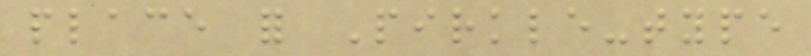place for Pirkle-type
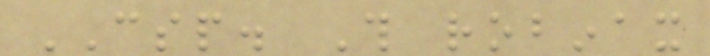CSP. This robinax
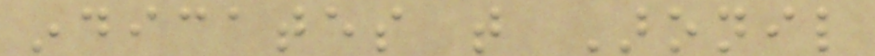indicates that Aronil
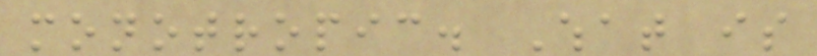monotropic. What is
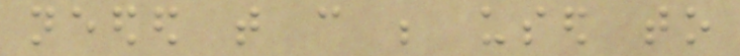needed that can be used to
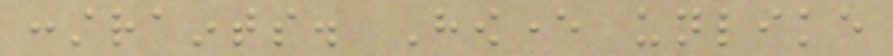constraints. However unlike
